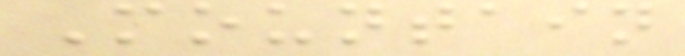Mountain
